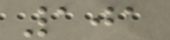101
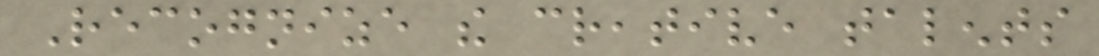Recognize the creative talents
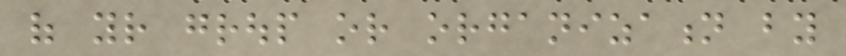of your group or organization by
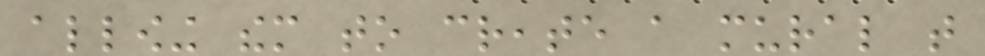allowing them to create a mural that
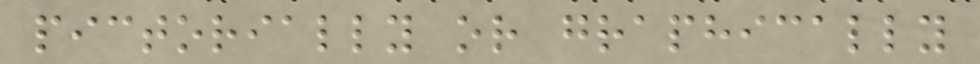pictorially or graphically
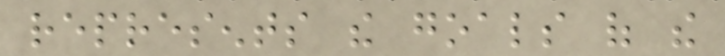represents the goals of the
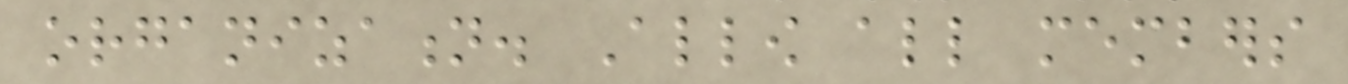organization. Allow all members
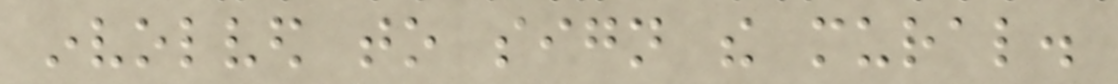involved to sign the mural.
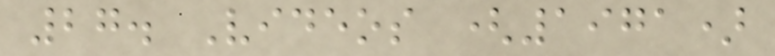27. Videos (1971)
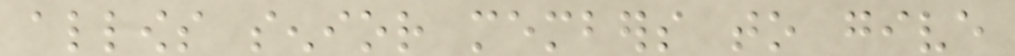allows senior members to give
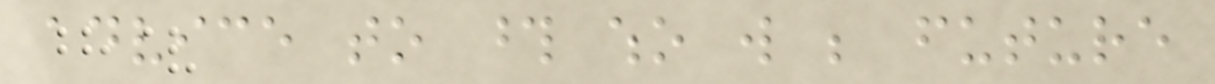advice to those who will be future
